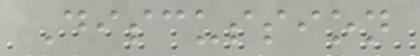Discussion
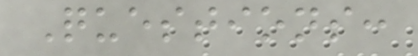Questions:
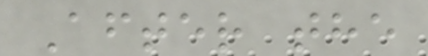After the
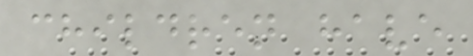children have
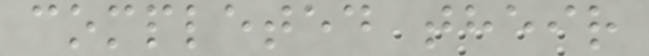completed their
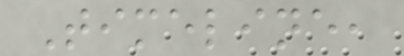Timeline,
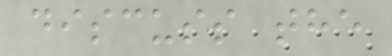discuss the
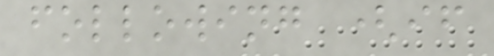following (if
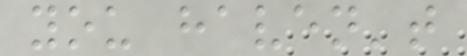you haven't
